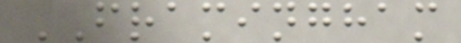FRAMINGHAM
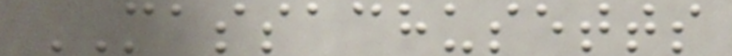MASSACHUSETTS
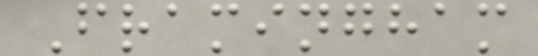Framingham
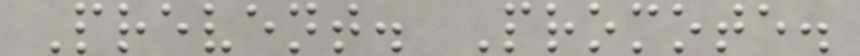Prevent. Promote.
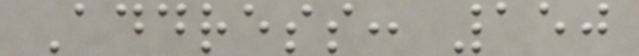Address: 150
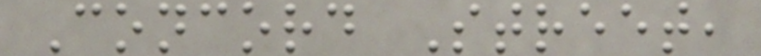Concord Street,
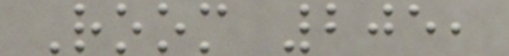Room 205,
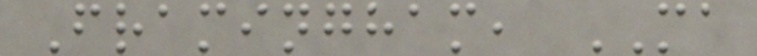Framingham, MA
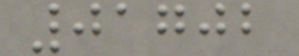01702
